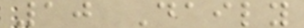10 Daily
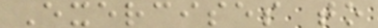Exercises to
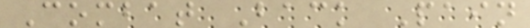Combat Back Pain
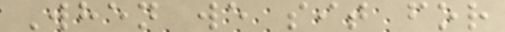When we sit for
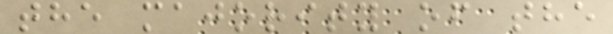the majority of the
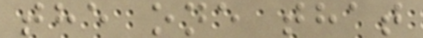the one that
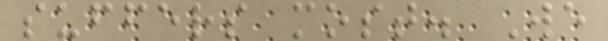suffers most. We
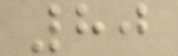80
